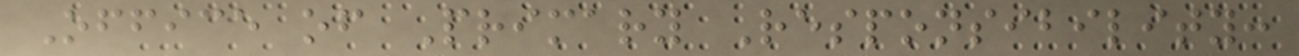Office of Primary Responsibility:
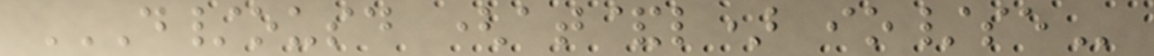D/OUSD (AT&L) IO/SE
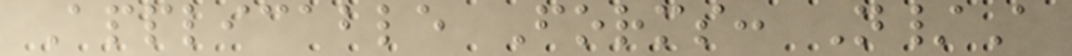Applicable Forms: N/A
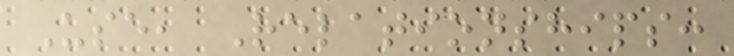Use, Relationships:
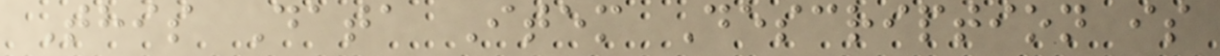This Data Item Description is
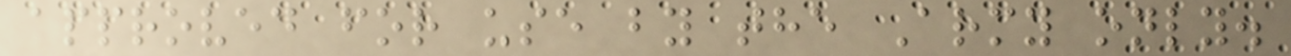approved for use by the Army only.
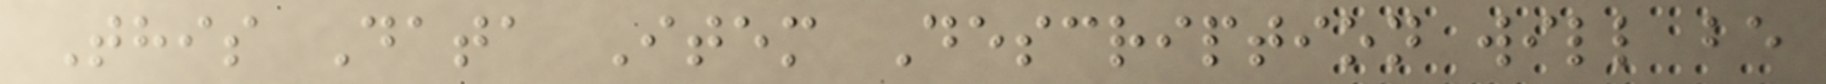This Data Item Description will be
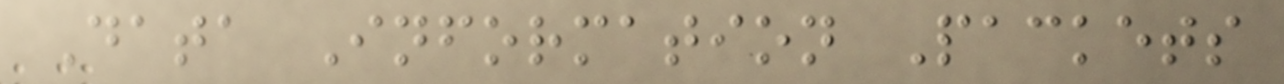Data Information Packets
